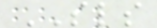SLS
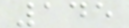145
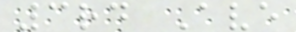3rd Ave
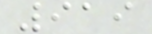919
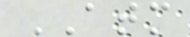ATM
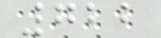722
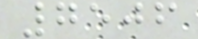7506
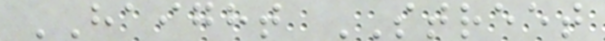HAIGHT STREET
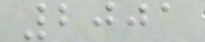2001
